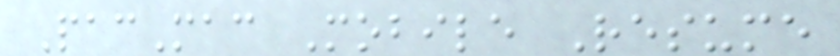PacMac Mobile Resume
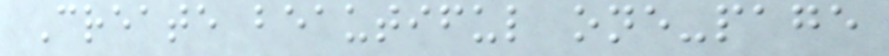Create beautiful one-page
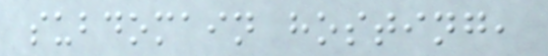subdomain hosting,
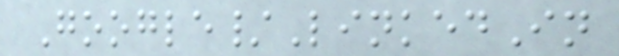Google/LinkedIn
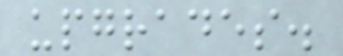upgrades.
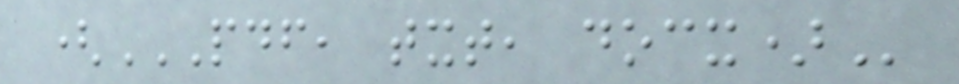(PDF, TXT, DOCX)
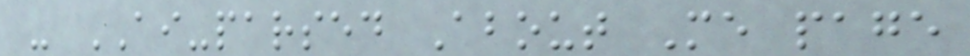- AI-parsed About Me page
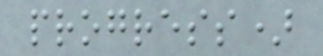progress)
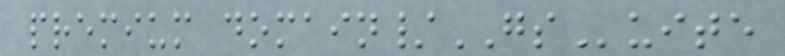premium domain/GSuite
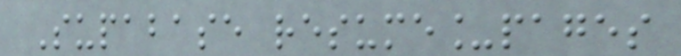Supabase resume_pages
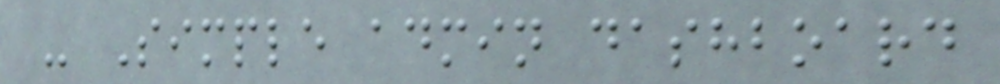- Simple admin dashboard
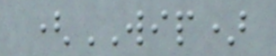(WIP)
